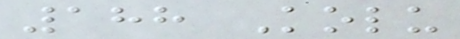188 Kolu
